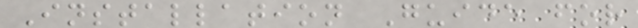Installation Guide for
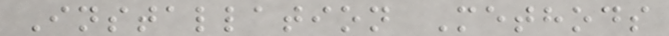Installation Methods
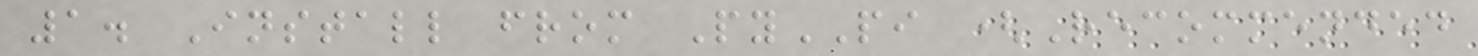1. Install from PyPI (Recommended
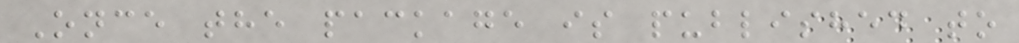Once the package is published to
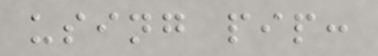using pip:
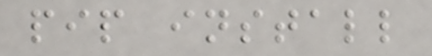pip install
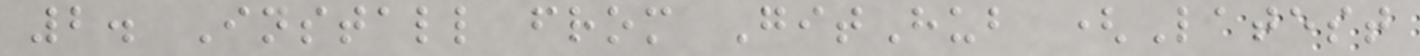2. Install from GitHub (Latest
